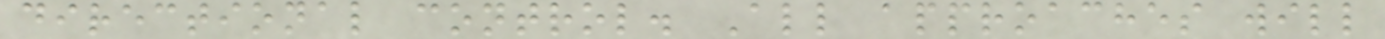directional control. All approaches will
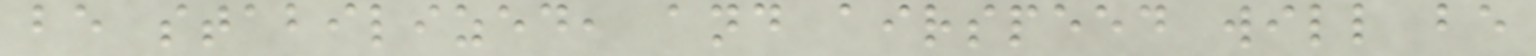be stabilized, and airspeed will be
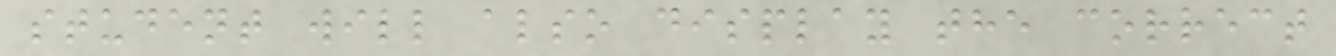student will also display the correct
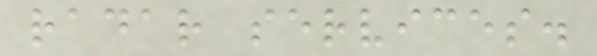radar services.
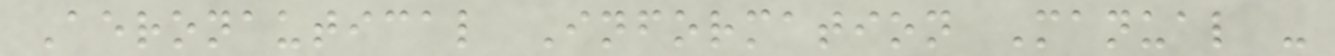Aeronautical Information Manual -
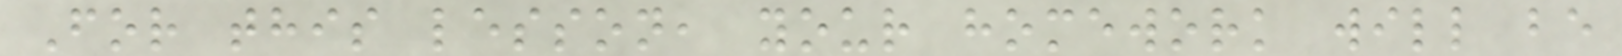For this lesson, your homework will be
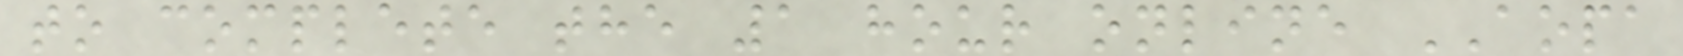to complete the 1 hour online AOPA
